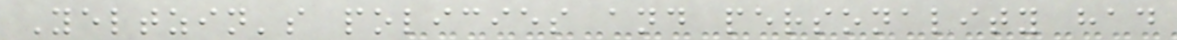Yeltzin's policies and personality had
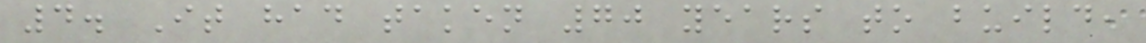4. It had taken 70 years to build,
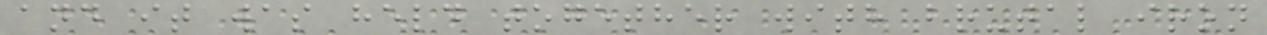and it was held together with brutal iron
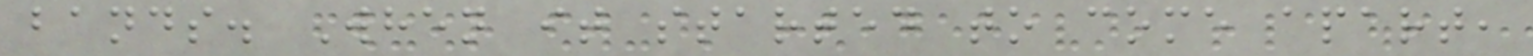bands. When it started to come apart,
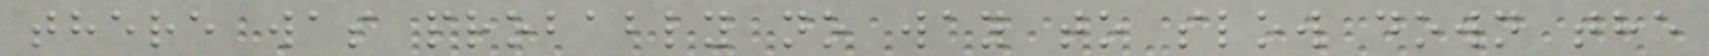there was probably no way to slow down the
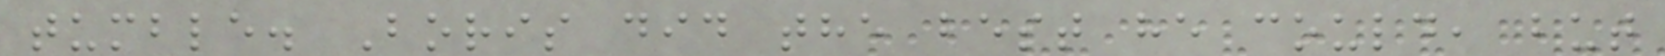tumble. Boris did the best he could, but
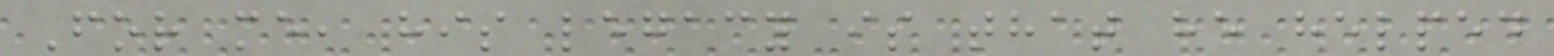For me, his legacy is that he helped
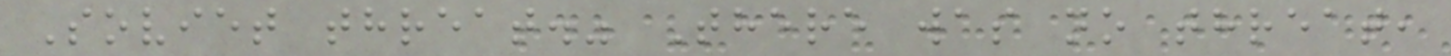Soviet threat." There was no threat,
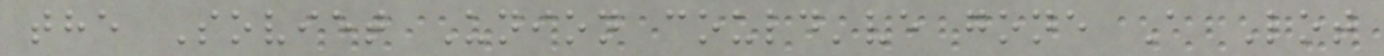the Soviet Union could've gone A Lot
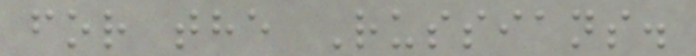for the Russians.
